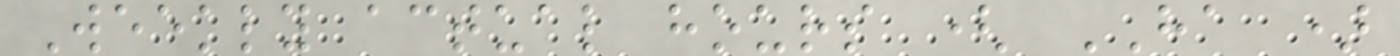Weekly actual hours ( HA )
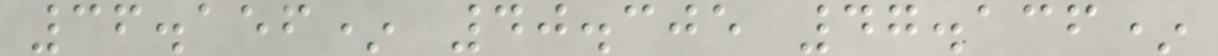36.156* 40.305 47.136*
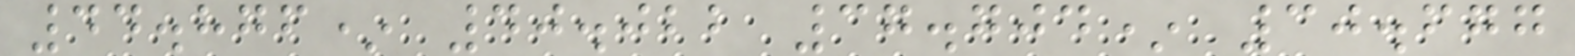44.876* 40.022 37.704* 30.677
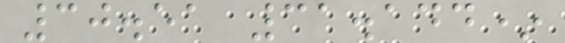30.51 31.144*
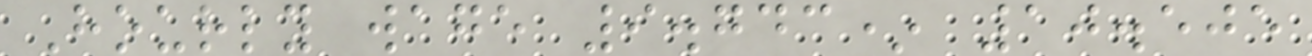Hourly wage 9.743* 10.505
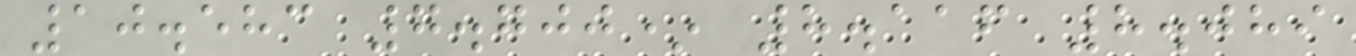10.583 7.700* 8.116 8.089
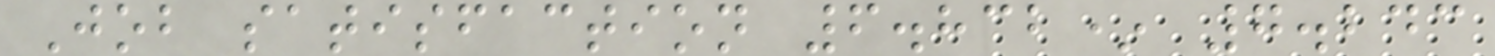Job satisfaction 6.832* 7.243
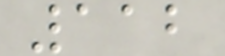112
